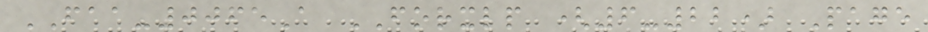FAA-0065A FORXLP (6-22) Page
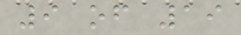9 of 19
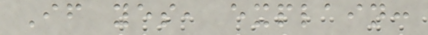If yes, explain:
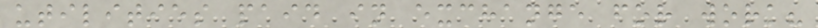utilities paid in exchange for work?
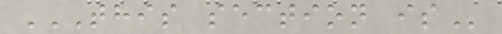THIS SECTION IS
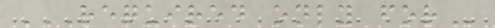REQUIRED ONLY FOR
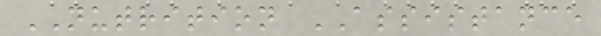NUTRITION ASSISTANCE
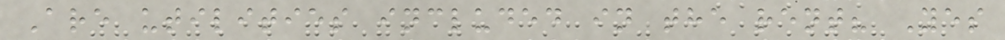Are utilities included in the rent? Yes
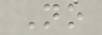No
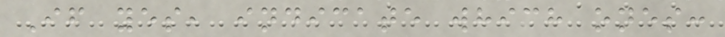If yes, indicate which ones:
